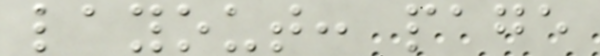layout: page
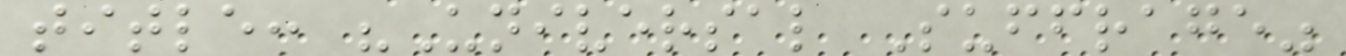title: "Universal Suffrage"
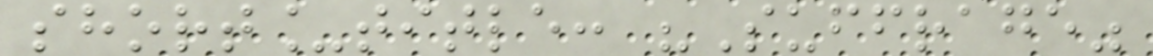short_title: "Suffrage"
